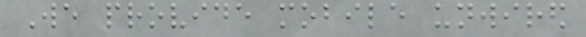We provide mobile unwired
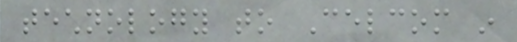technology to Celcom in
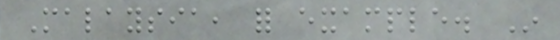Malaysia, for example. In
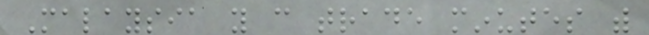Malaysia you can trade minutes with
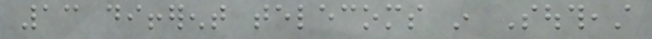13 different telecoms in Southeast
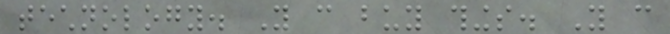technology. You can buy things. You can
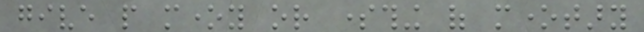give people money or something of monetary
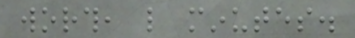worth, like minutes.
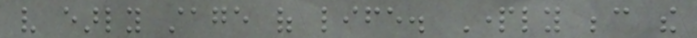very early stage of life. Partly because the
